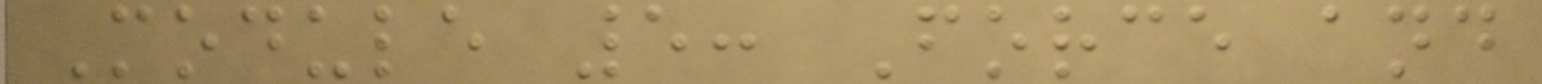Module 5: Force and
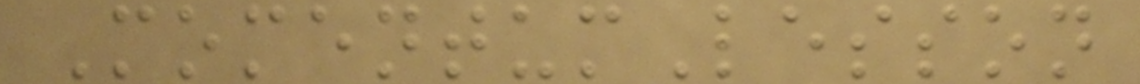MomentumLesson
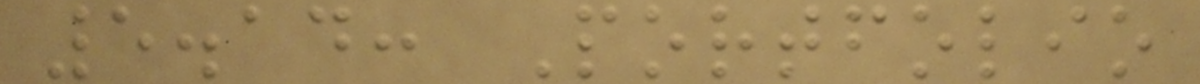5.14: Portfolio
